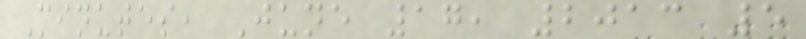Minutes, June 17, 2013 5
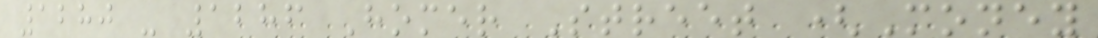1280 - 1286 Homer Street (Money
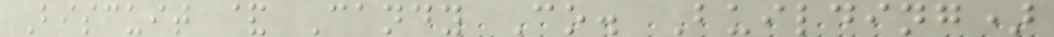Biscuit & Candy Co. Building)
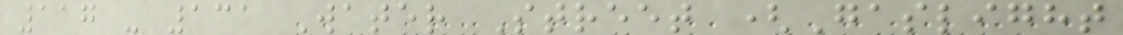117 - 131 Water Street (Gaslight
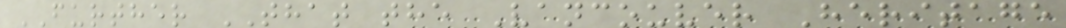FURTHER THAT the Vancouver Heritage
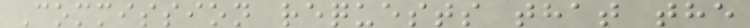Commission requests that the
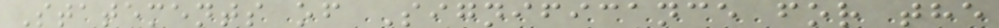Statements of Significance for the
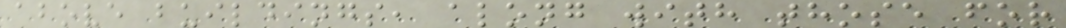above buildings, along with those for
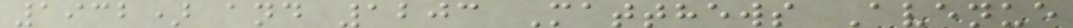1932) and 1203 Matthews Avenue
